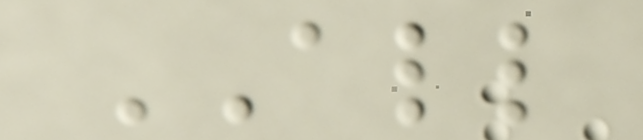ALL
